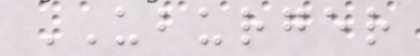UBURGER
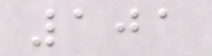101
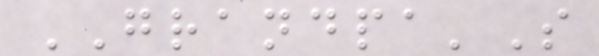GRANDPA'S
